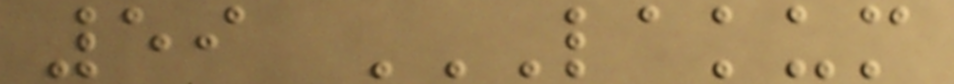59 LAKUM
